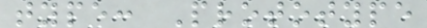type: Prototype
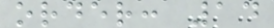order: 14
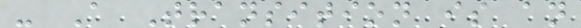- A Transition is an
